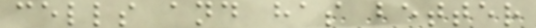cells and has better
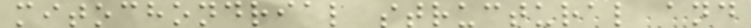mitochondrial structural and
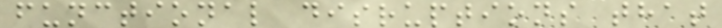functional disruptions that
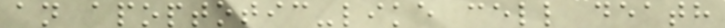an apoptotic-like cell death
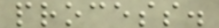process.
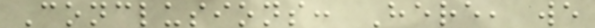Conclusions: Here, we
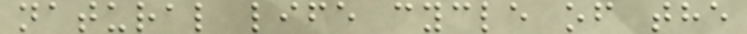natural life cycle of the
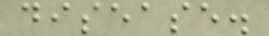disease.
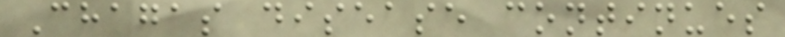Chagas disease continues
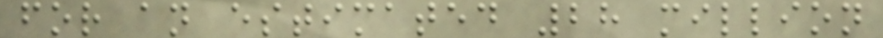for an estimated 28 million
